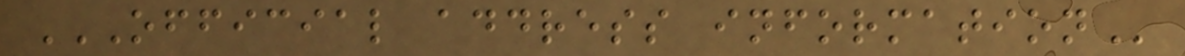OFFICIAL ADDRESS INFORMATION
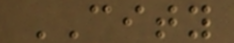CITY
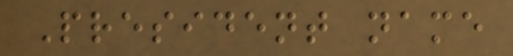President name
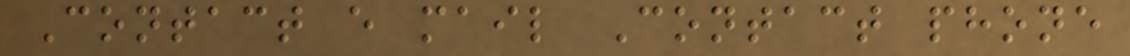Contact e mail Contact phone
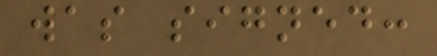was signed:
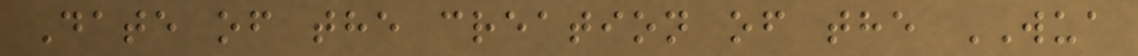Date of the creation of the WUA
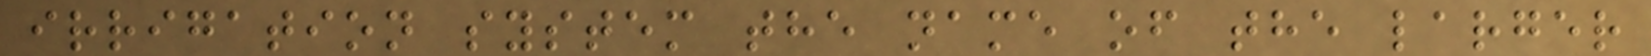irrigation system the name of the larger
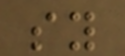sy
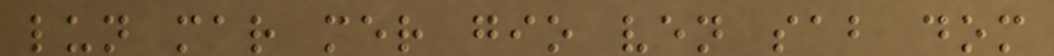lun mar mer gio ven sab dom
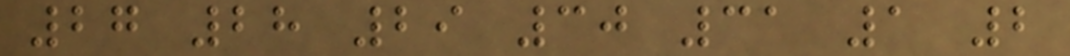27 28 29 30 31 1 2
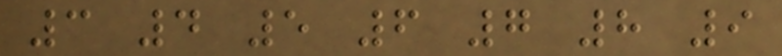3 4 5 6 7 8 9
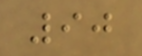90
